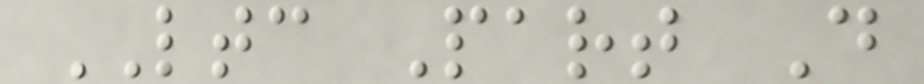LTC Part D
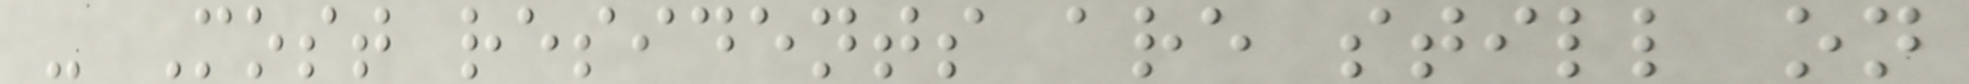- Most residents are still on
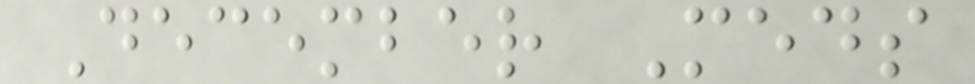December Meds
